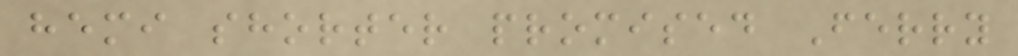hemi shorter promised Ferry
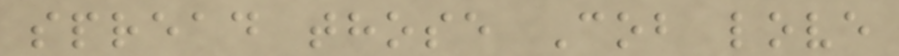spread those Cob love
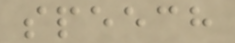speech
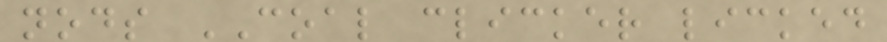nods COAL clicker licked
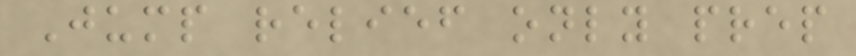Jump relief only prep
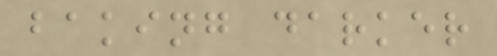baking darker
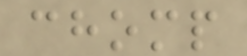chomp
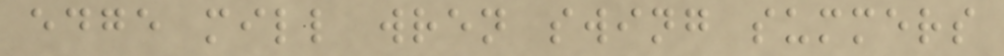edge mill wren swing summers
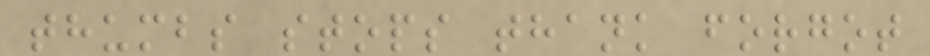thumbs stops thank forgot
